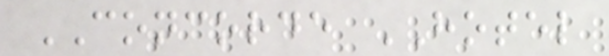CONCORDE HOTEL
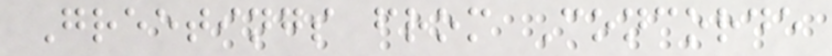Greetings from Concorde
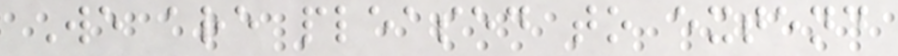We are pleased to extend
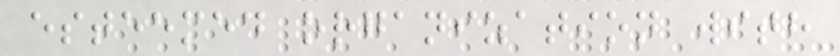esteemed organization with
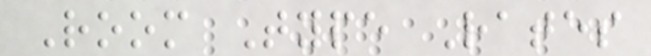Room Type Rates
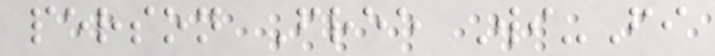person Free Wi-Fi
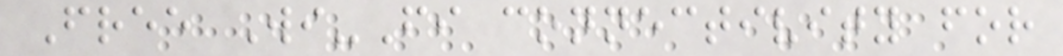Free Wi-Fi connectivity for
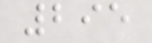295
